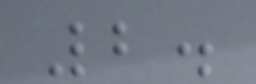2.
